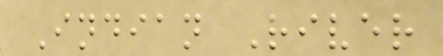Indian River
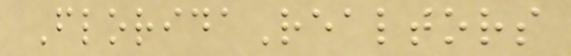FloridaRealtors
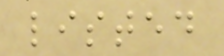listed
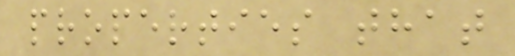properties that
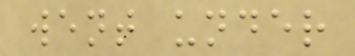went under
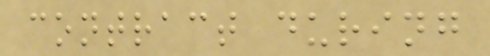contract during
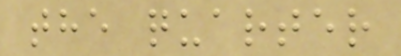the quarter
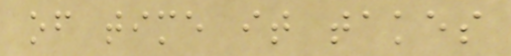of time it takes
